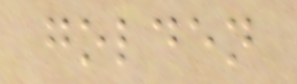golden
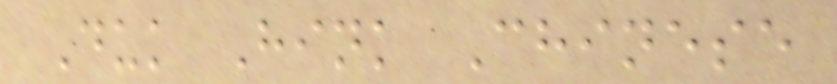Duk Hink Chinese
